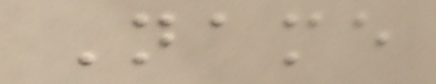Name
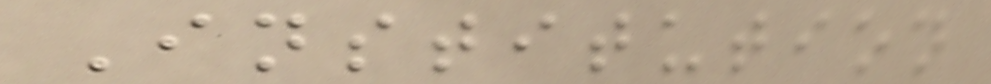Institution
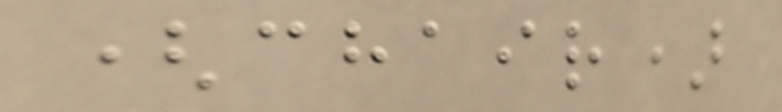(chair)
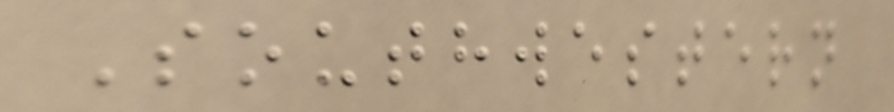Southwestern
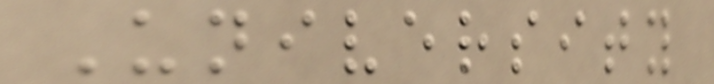University
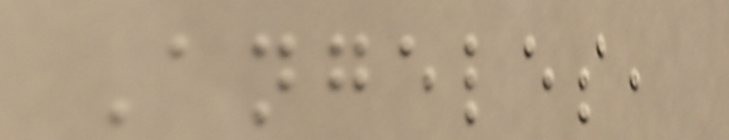Angeles,
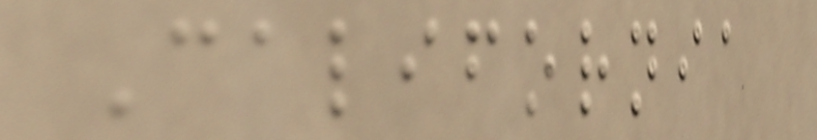California
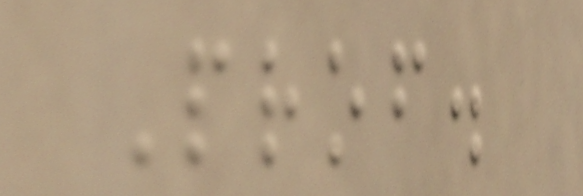Prof.
